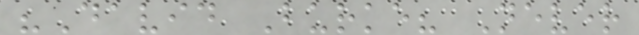"David Burke? Never
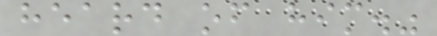heard of him."
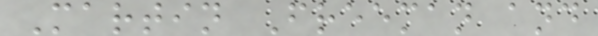Martin Freeman and
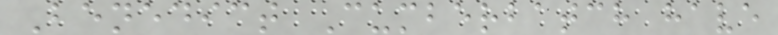Benedict Cumberbatch have
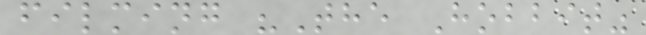filming "The Hobbit"
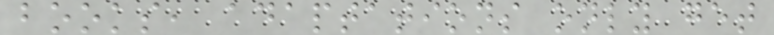books, adaptations only get
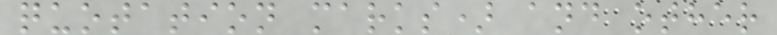quotation marks) and other
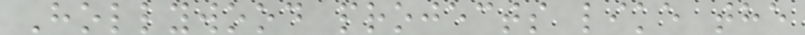Hollywood projects like the
